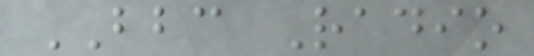BBC Radio
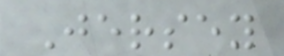Jersey
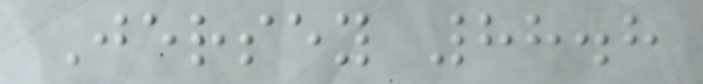Jersey 88.8
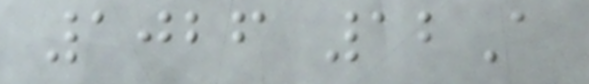1026 12A
